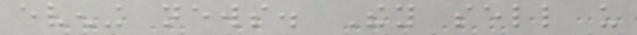evening news. They sell us
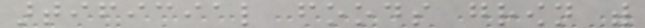artificial foods grown with
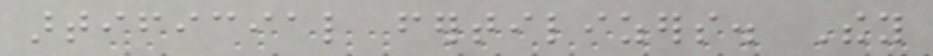artificial fertilizers. They
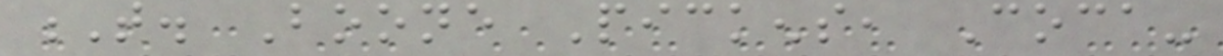T. Boone Pickens, Coca-
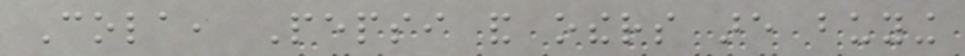Cola, Pepsi and others are buying
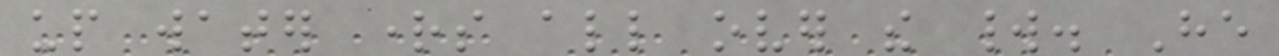up water rights all over the world. He
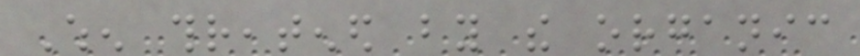When threatened by the organic
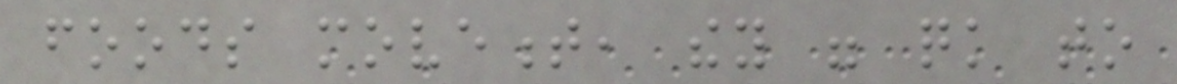foods movement, they were quick to
